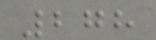278
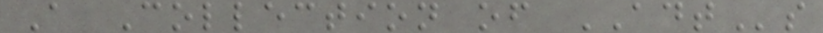A Collection of ADTs
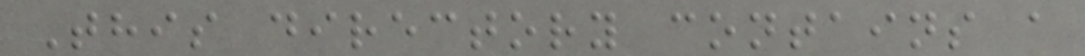This directory contains a
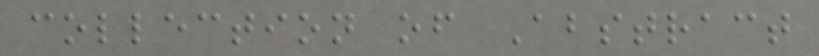collection of Abstract
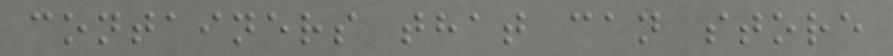containers that can store
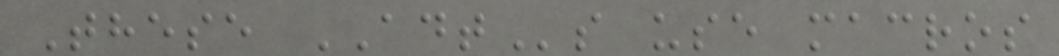These ADTs use macros
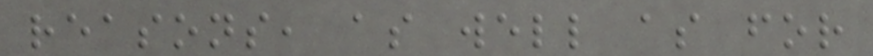reasons, as well as for
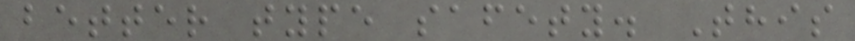better type safety. This
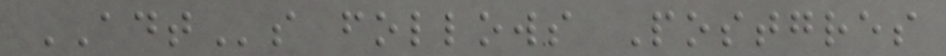ADTs follows Postgres
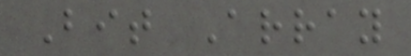Bit Array
